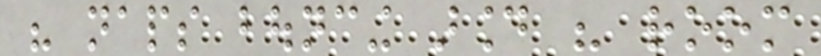his naps bouncing around his room
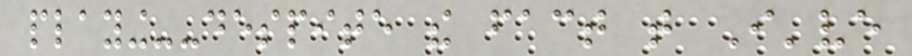playing--despite the fact that I've
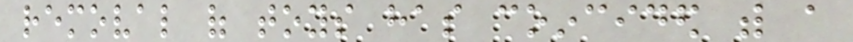removal of toys has coincided with a
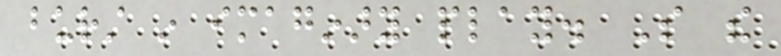burst in imaginary play. So the
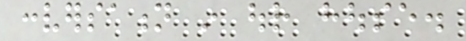conversation in our house.
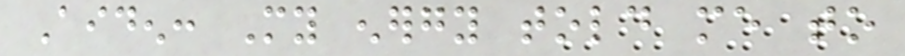Aiden: My energy told me to
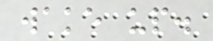wake up.
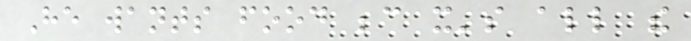He wants food because it's all the
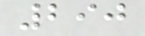290
